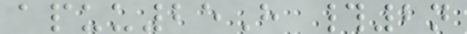apuu25H #2n
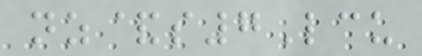nz&s7Lcu
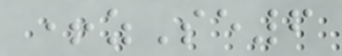+zSe6
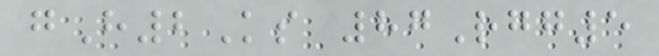gH2Ks 87Rgg5
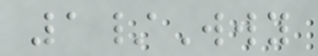1/Wwy
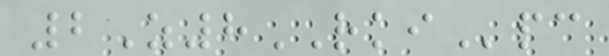2Z8RKIpc
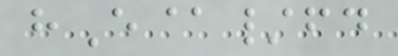hE@/fd
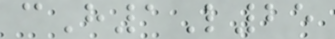cH1L25
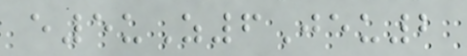e5uZ6Jeu2
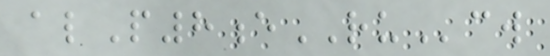alP8eRUcw
